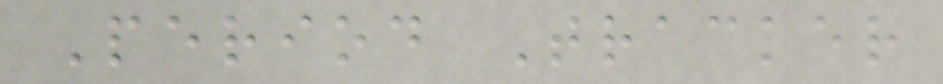Period Tracker
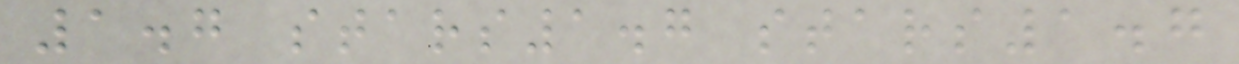1.7 stars1.7 stars1.7
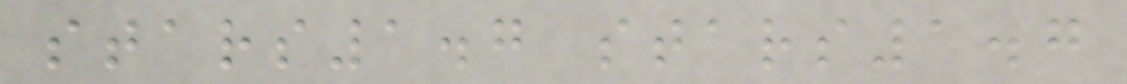stars1.7 stars1.7
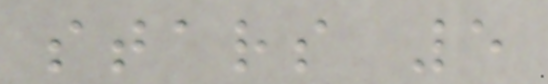stars 5
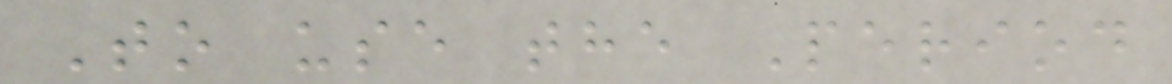To use the Period
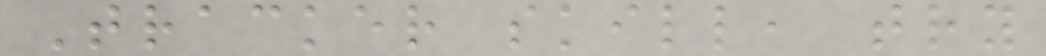Tracker skill, try
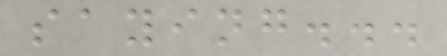saying...
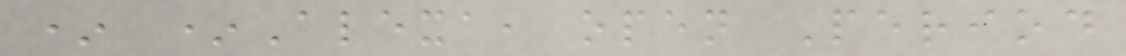* *Alexa, open Period
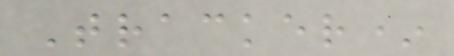Tracker*
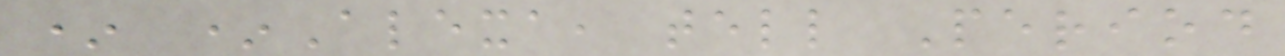* *Alexa, tell Period
